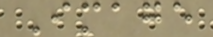Image
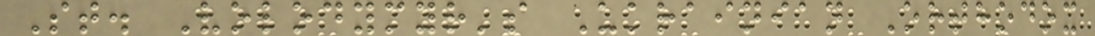St. Volodymyr's Ukrainian Orthodox
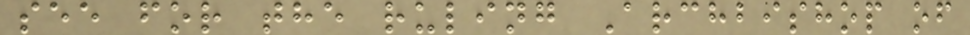see for the ruling Archbishop of
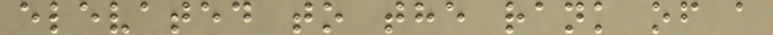elevated to the rank of a
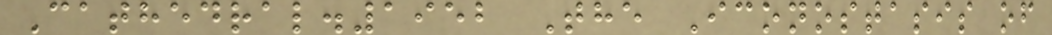Cathedral.1952 The Iconostasis of
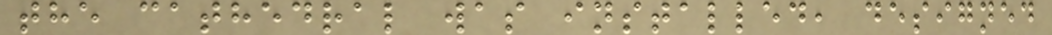the cathedral was installed, designed
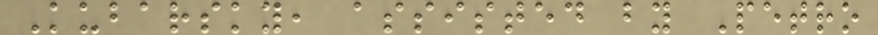Kubarsky, assisted by Petro
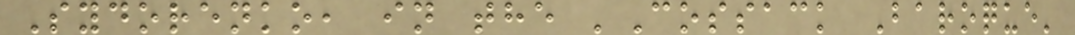Sydorenko, in the 'Cossack Baroque'
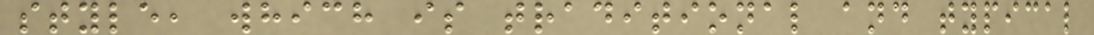style, which is traditional and typical
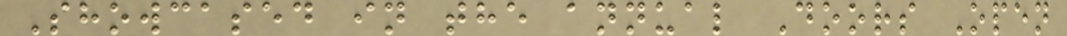Showcased in the annual Doors Open
